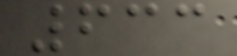633
